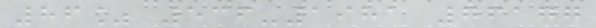86% 536-1981 76177
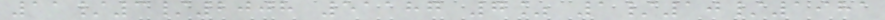11/3/2008 51187 7% 1/10/1981
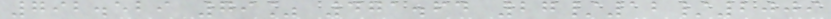792.529 79% 471.64 27/12/2009
